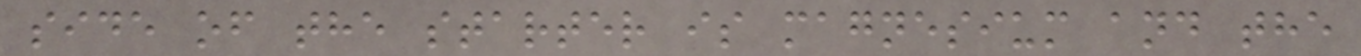side of the starter is magnesium and the
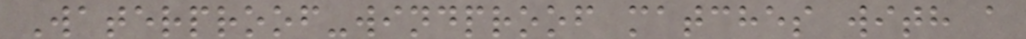Waterproof-windproof matches with a
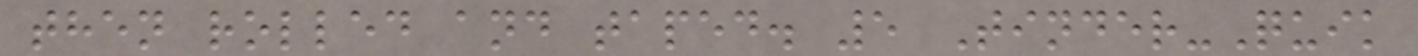then rolled and taped. 5 Tinder-Quik
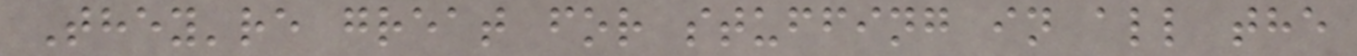They're great for stuffing in all the
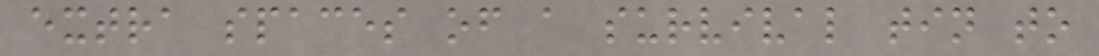extra spaces of a survival tin to
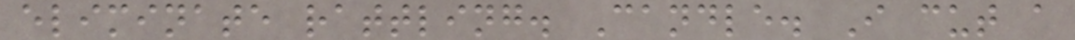eliminate rattling. Candle. I cut a
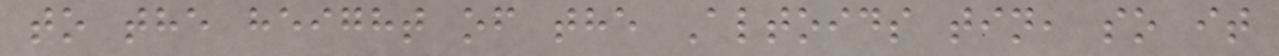to the height of the Altoids tin, so it
